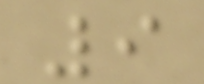9
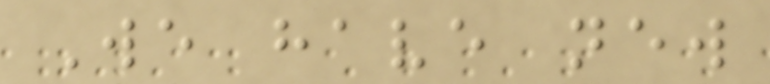We have new
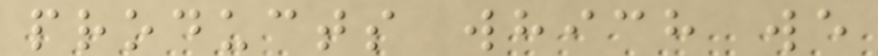products which we
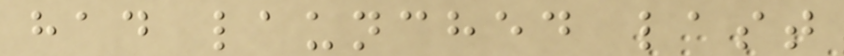had launched last
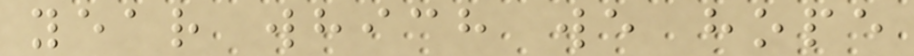year which we hope
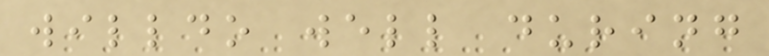willdo well during
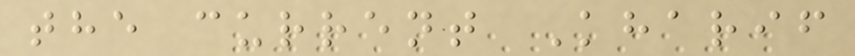the current Kharif
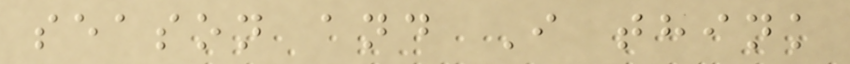season and I think
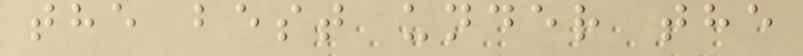the best under the
